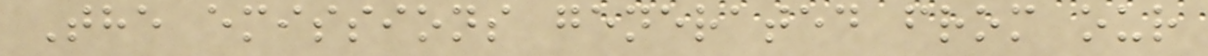The emissions generated from our
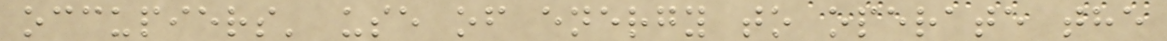occupiers' use of energy to operate the
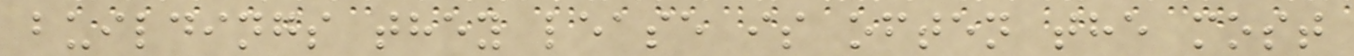buildings they lease is often the most
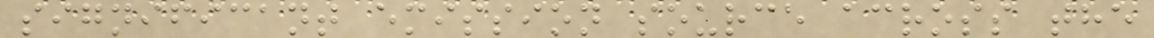significant emission source across the
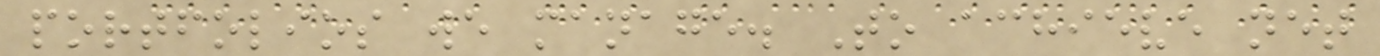portfolios we manage. To achieve net
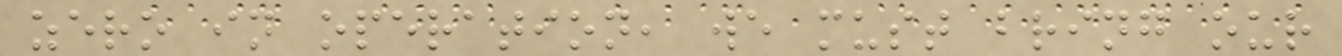zero in operation, we must bring our
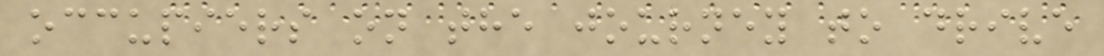occupiers on the journey to drive
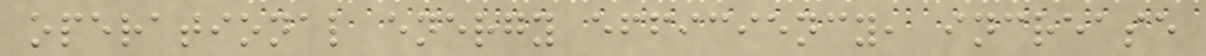operational energy efficiency, increase
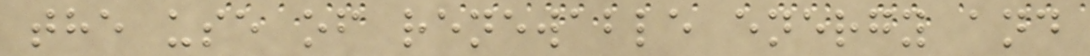the use of renewable energy and
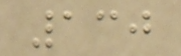130
